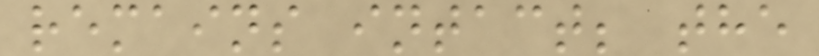remains intact; the
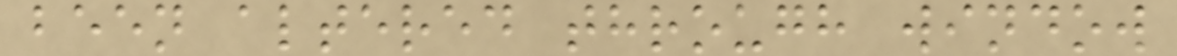been altered through window
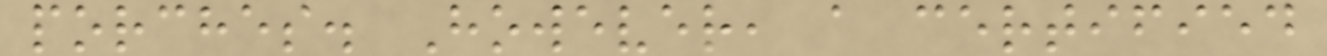porches. However, a certified
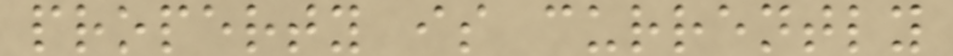property is currently
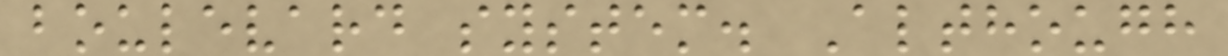boulevard system. Although
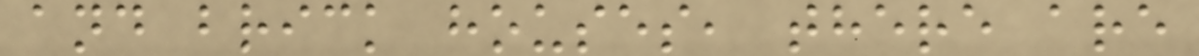and brick houses, there are
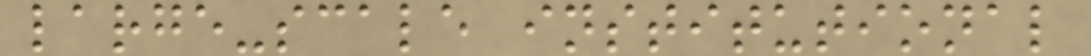large-scale institutional
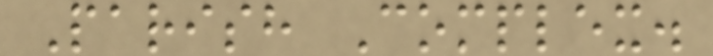Parish Complex.
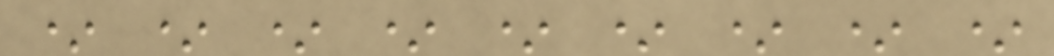* * * * * * * * *
